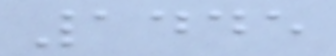1445
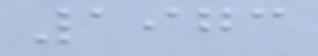1973
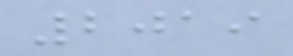2019
